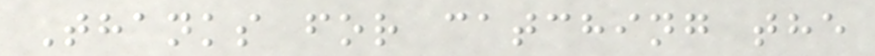Thanks for catching the
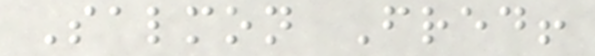Salmon Fred!
